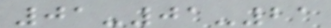01-01-21
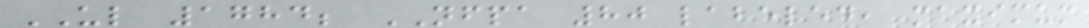UL 1784; NFPA 80 labeled, maximum
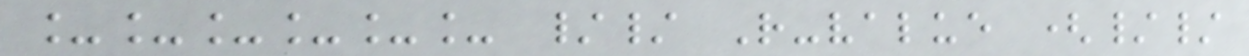______ // R-value (//
